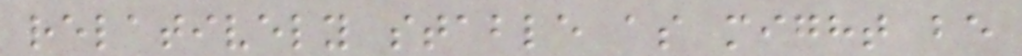relatively stable as might be
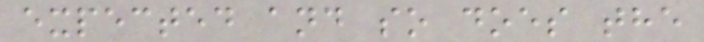expected and so does the
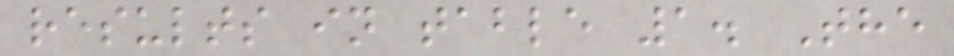results in table 1. The
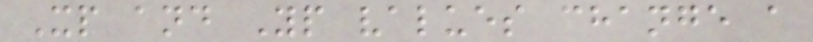Xp and Yp values change a
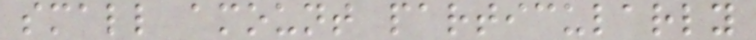small amount particularly
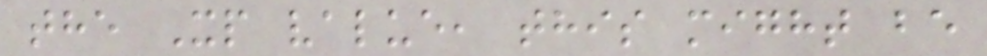the Xp value, this might be
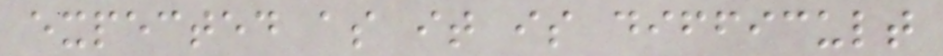expected as it is difficult
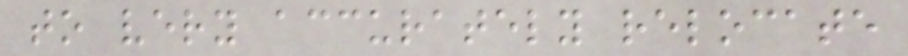to very accurately relocate
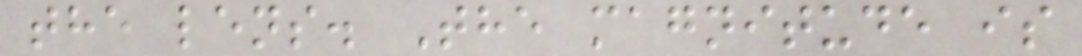the lens. The magnitude is
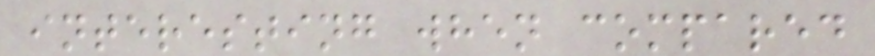interesting when compared
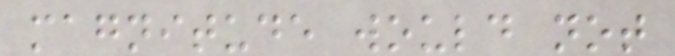magnitude would not
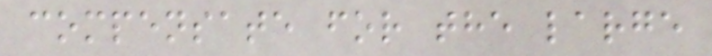compensate for the large
